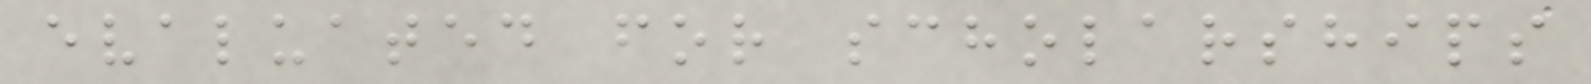evaluated for scholarships
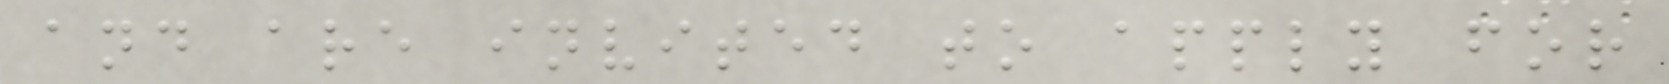and are invited to apply for
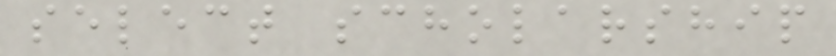select scholarship
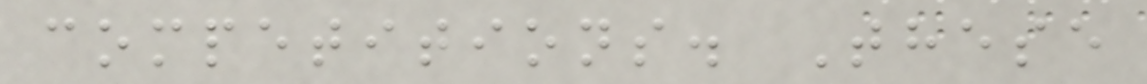competitions. These
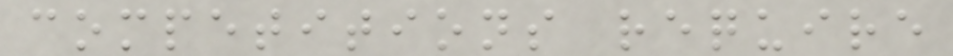competitions require
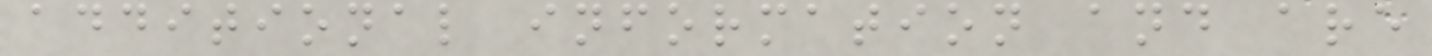additional information and are
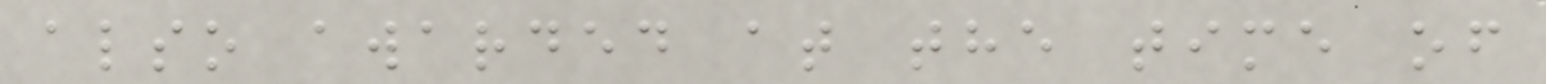also awarded at the time of
